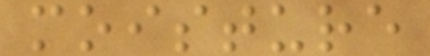moisture
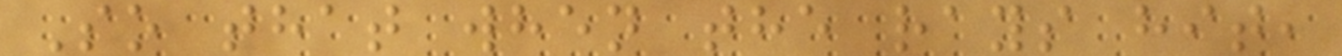So that when the rays hit,
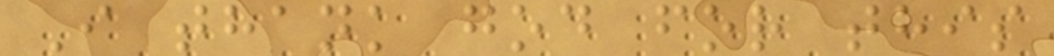I thank god for this
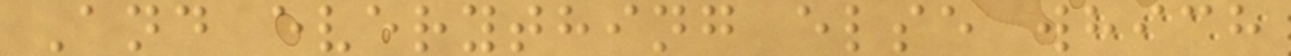And everything else which
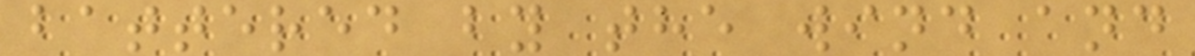battered by the wind and
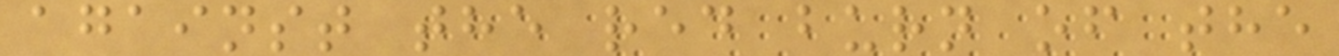against the red burn of the
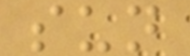sun
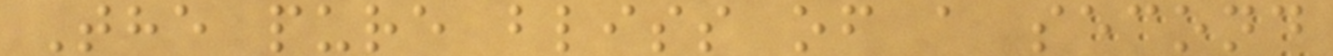The pure bliss of a second
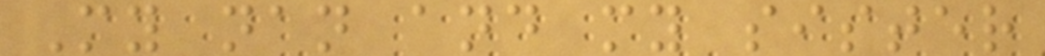My nan and my sister
